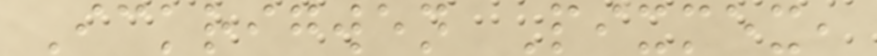Ickrigwen Pixmex,
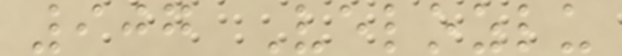907 Velozlu
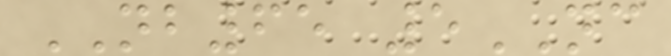NB65 5NC
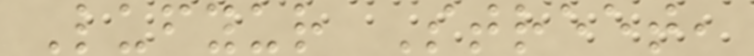Lufyur Street,
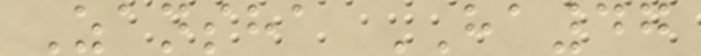Zansha HA47
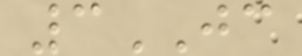3JC
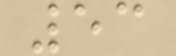53
